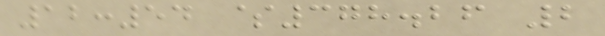12:54 $378.26 2
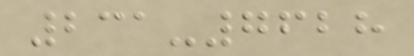231-7628
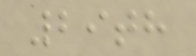29th
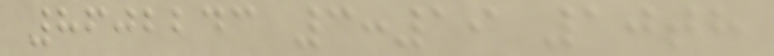8602243 3:19 10th
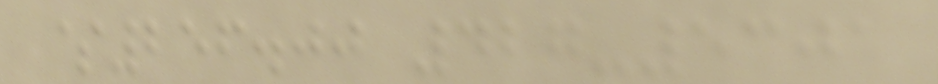$256.00 427-5301
